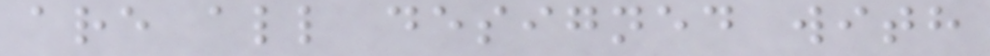are all designed with
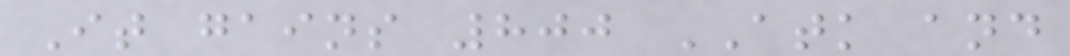It gains 800 ATK and
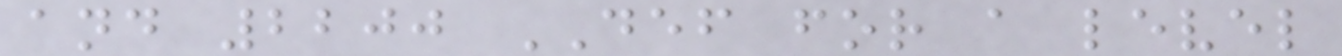and 2200 DEF for a level
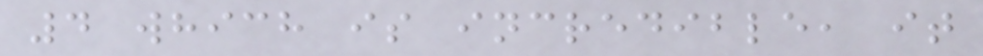4 which is incredible, it
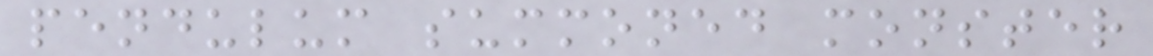pendulum summoned monster
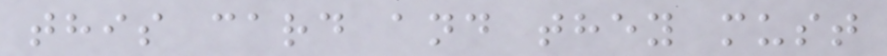this card and they must
